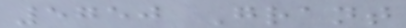5750 Grant
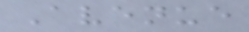Avenue
